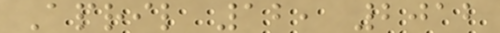April 12, 2012
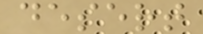desert
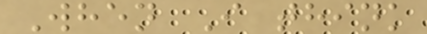When I think
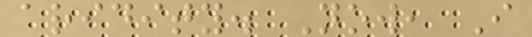aridity. Now, I
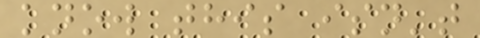know this isn't
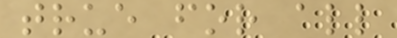true for all
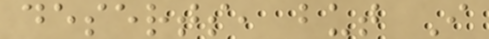deserts, but I
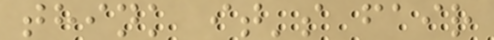think it's fair
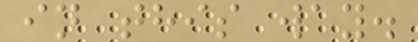in this way.
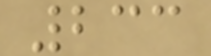233
